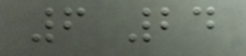6 24
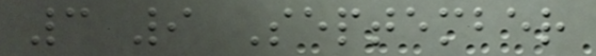3 9 September
